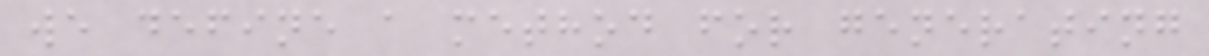we define a method for generating
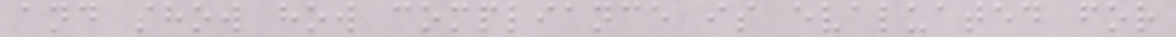and show how compliance is evaluated for
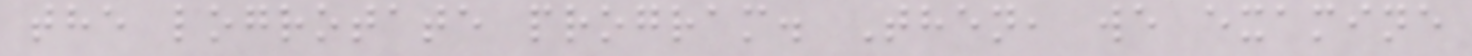the logrotate program. Then, we examine
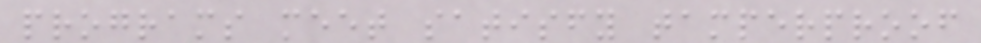programs meet satisfy tamperproof
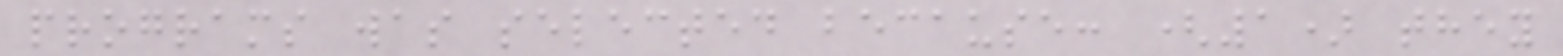programs was selected because: (1) they
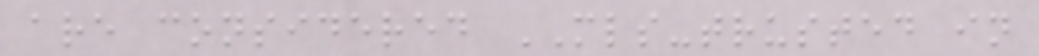are considered MLS-trusted in
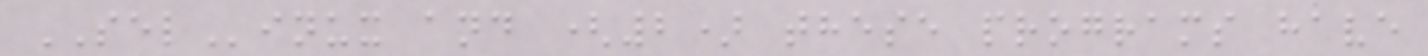SELinux and (2) these programs have
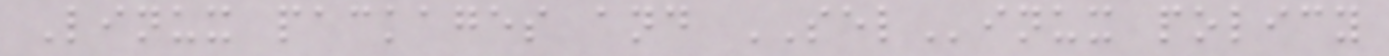Linux packages and SELinux policy
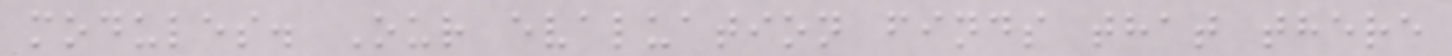modules. Our evaluation finds that there
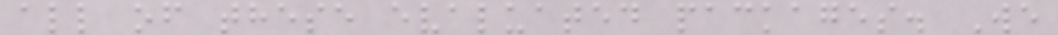all of these evaluated packages. We
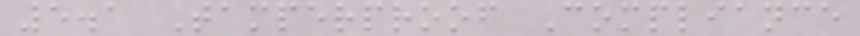5.1 Tamperproof Compliance
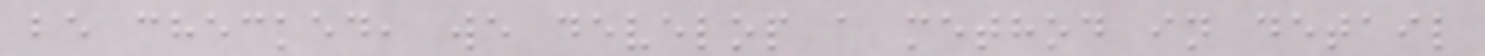be checked, we develop a method in detail
